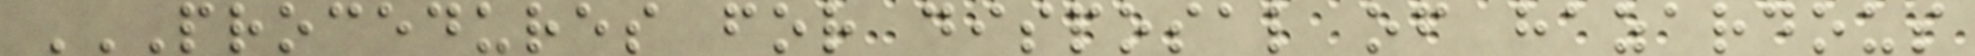PROCEDURES FOR DISPOSAL OF HAZARDOUS
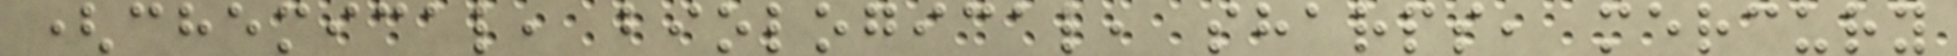(chemical, biological, sharps, mercury
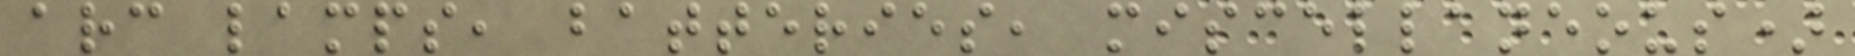arc lamps, batteries, miscellaneous)
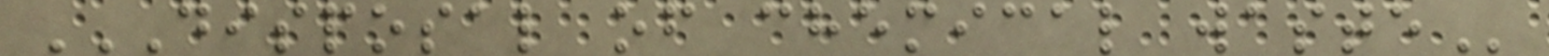DISPOSAL OF CHEMICAL WASTE
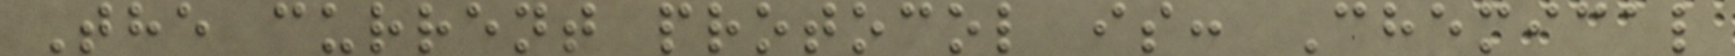The current protocol is: Chemical
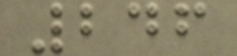246
